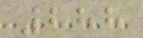288
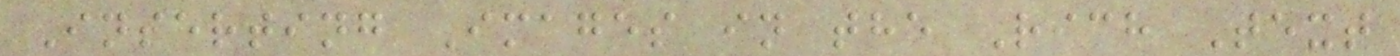Inserting Images in the Rich Text
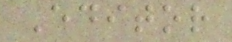Editor
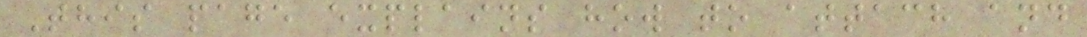This page explains how to attach and
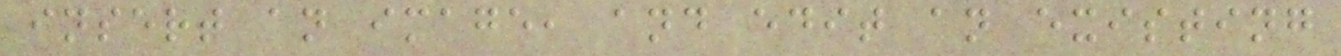insert an image, and edit an existing
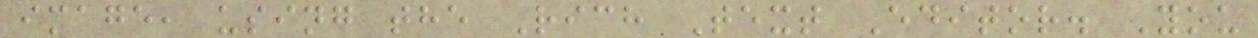image, using the Rich Text Editor. You
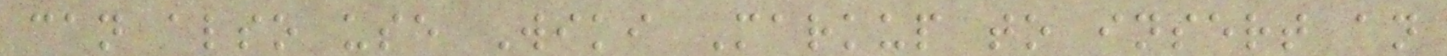can also use Wiki Markup to insert an
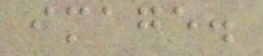image.
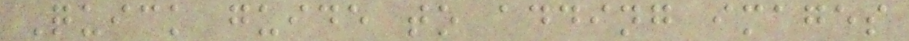Quick guide to adding images
